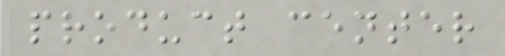product center
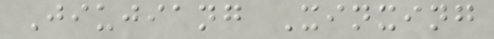Jiujiang Xinxing
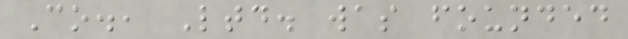Co., Ltd. was founded
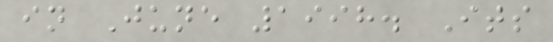in June 1998. Its
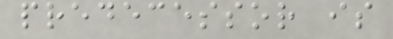predecessor is
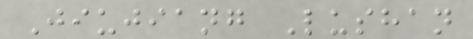Jiujiang Lushan
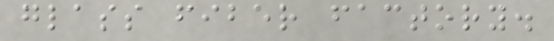glass fiber factory.
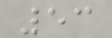53
